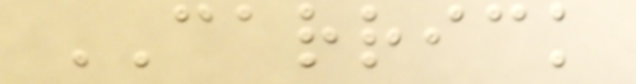CARRICK
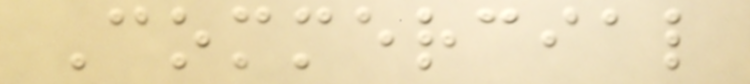Commercial
